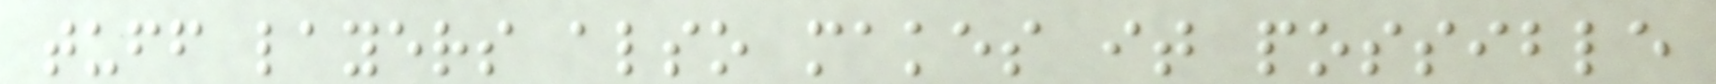tuff layers also makes it possible
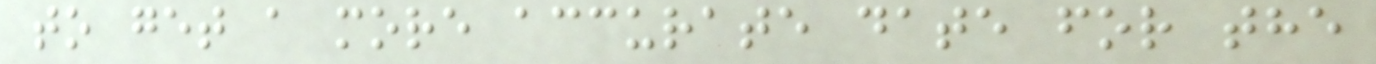to get a more accurate date for the
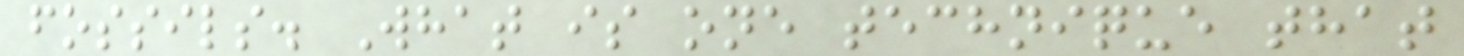fossils. What is one technique that
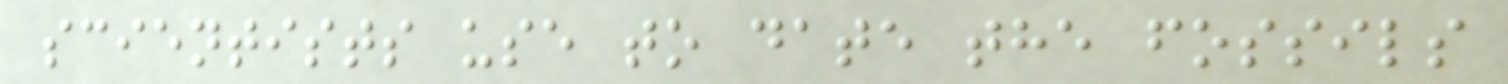scientists use to date the fossils
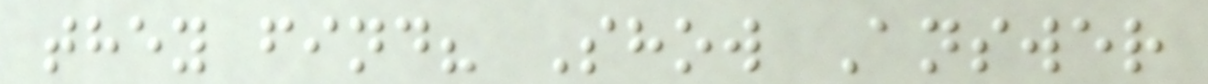they find? Show Answer
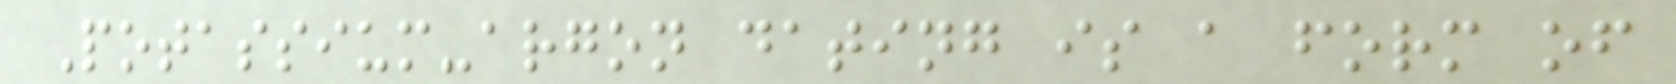Potassium-argon dating is a form of
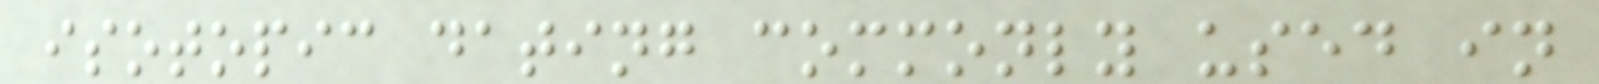isotopic dating commonly used in
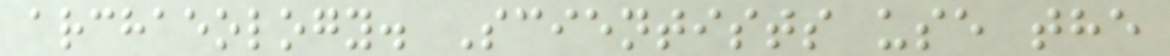archaeology. Scientists use the
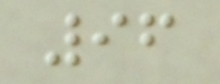96
